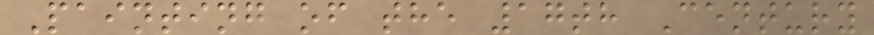Painting of the 17th Century
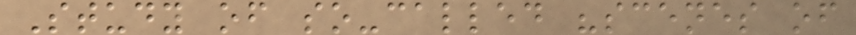Study of so-called "scenes of
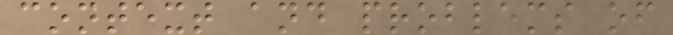context and problems of
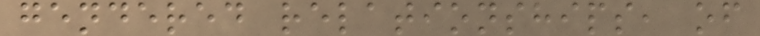gendered relationships, of
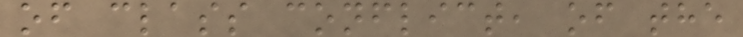of class conflict, of the
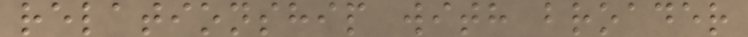relationship with broader
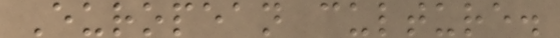European culture.
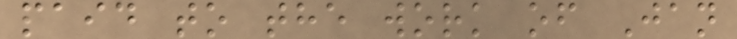paid to the work of Jan
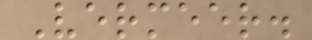Vermeer.
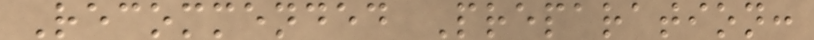Recommended Preparation:
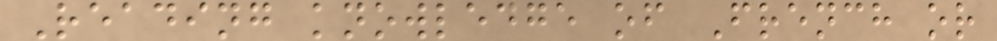Reading knowledge of French or
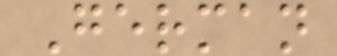German
